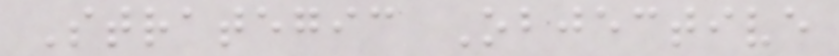Strategic Objective
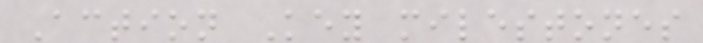Action Key milestones
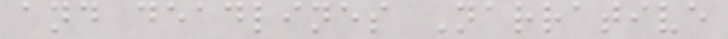and deadlines Narrative
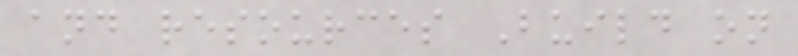and resources Build on
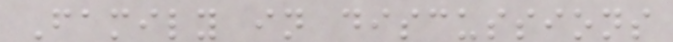Family in discussions
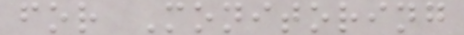for Monitoring
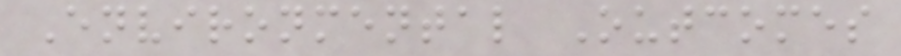Environmental Outcomes
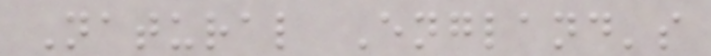Natural England's
